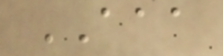AAA
